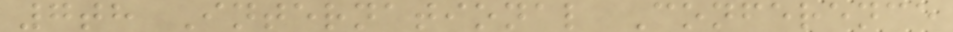7th International Conference
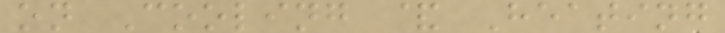on Cooling & Heating
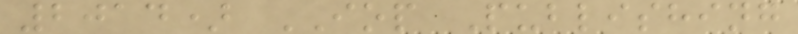2014) IOP Publishing
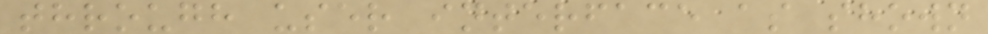through user interface as shown
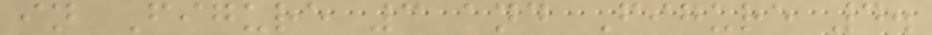in Figure 3 and Figure 4.
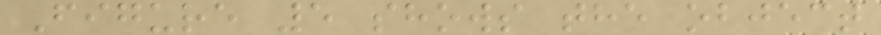Figure 5 shows the object
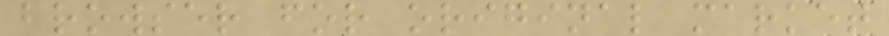browser for original market
